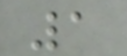1
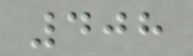408
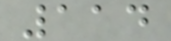114
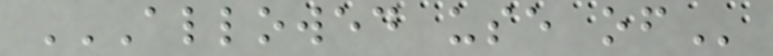ALLOWED USE OF
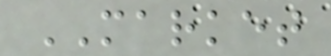MARKET
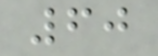60
